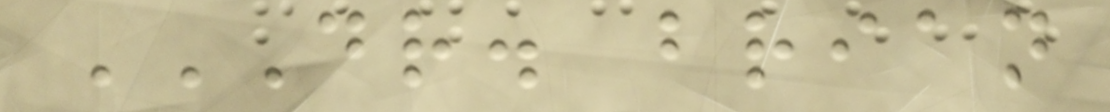DR. BRIAN
